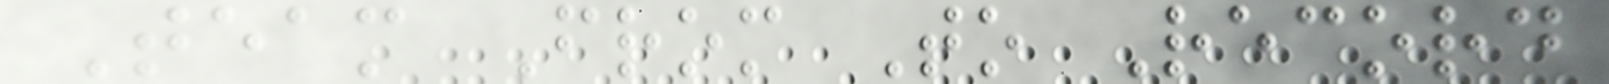Team From To Record
